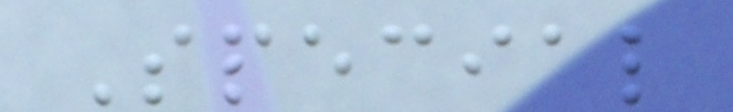Special
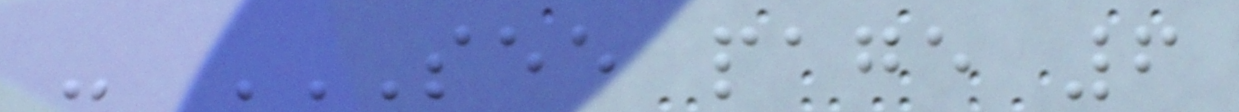- SEE PAGE 6
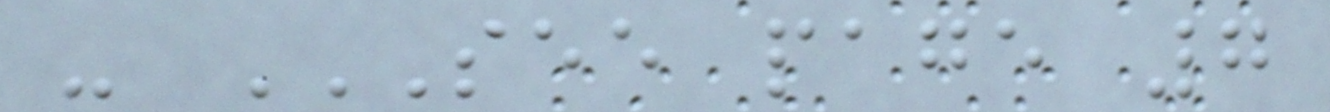- SEE PAGE 7
